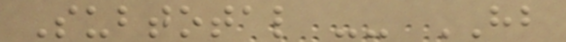Subtotal -- HB
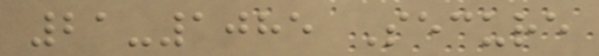21-1085 Secure
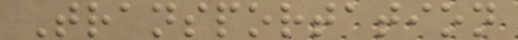Transportation
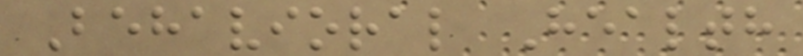Behavioral Health
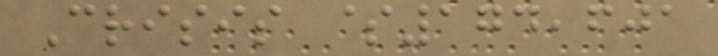Crisis $174,601
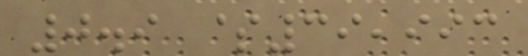0.9 $39,993
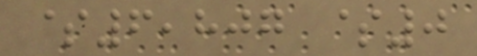$6,807 $0
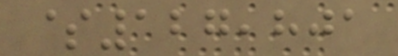$127,801
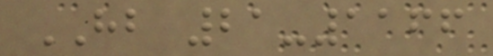HB 21-1166
